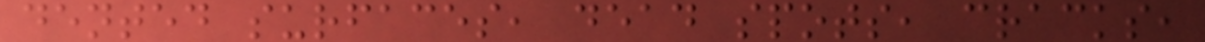dented surfaces, dead spots, cracks,
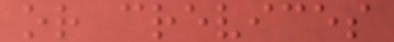or crevices
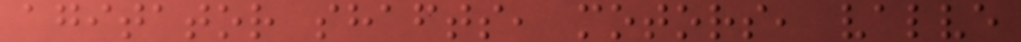agitator shafts, motors, valve
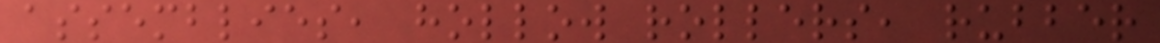assemblies, hollow rollers, rubber
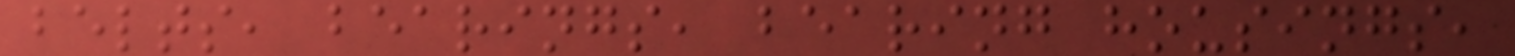belts, bearings, bearing housings,
